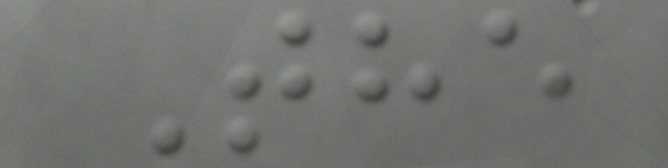The
